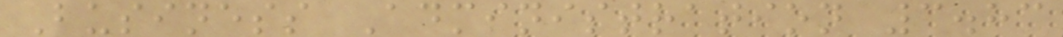Business Administration 3.83
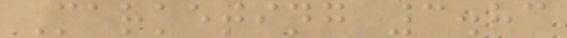Marketing 3.83
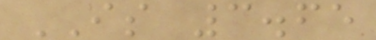IS 3.65
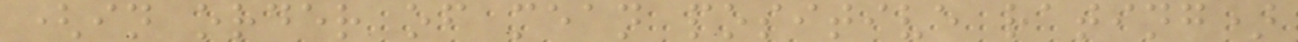(in order of mean positive rating)
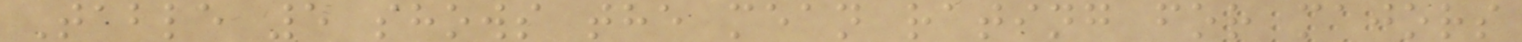Table 5 shows the mean rating for majors
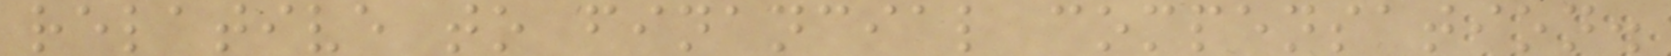relative to financial compensation.
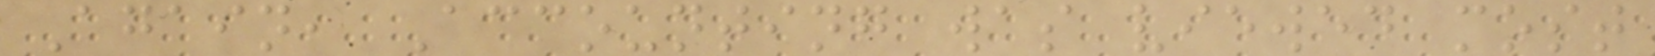Again, Accounting was viewed most
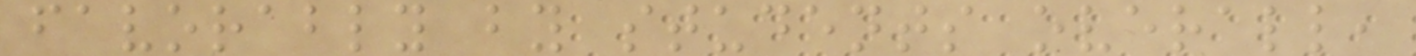favorably by students overall,
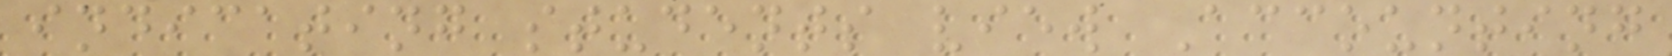indicating students view Accounting
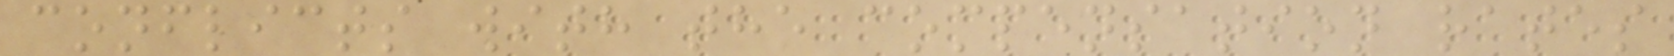conflicts with the compensation rates
